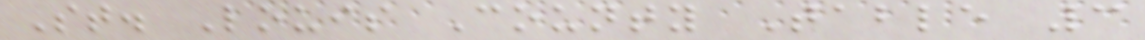St. Louis County Table 3
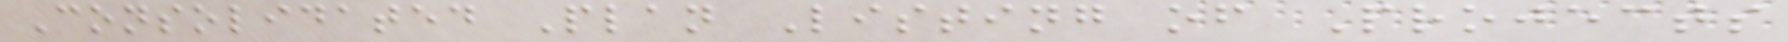Consolidated Plan Listing of Projects
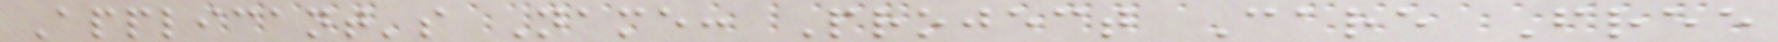Applicant's Name: Project Care Free
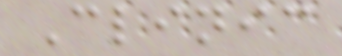Clinic
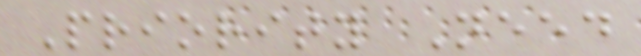Priority Need
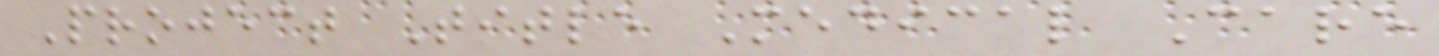Project Title Medical Care
